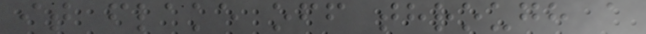it flake off through a
